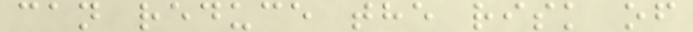can reduce the risk of
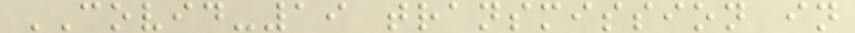COVID-19 transmission in
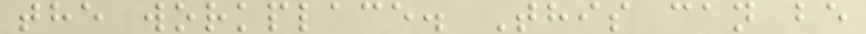the workplace. This can be
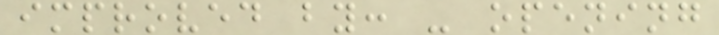improved by: - opening
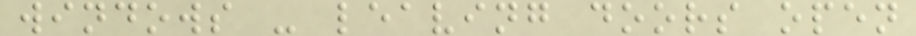windows - leaving doors open
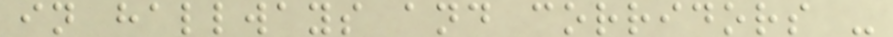in hallways and corridors -
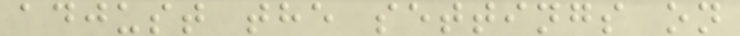adjust the settings on
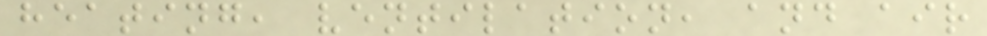heating, ventilation, and air
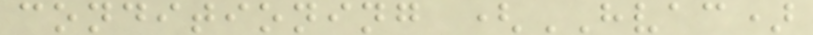conditioning (HVAC)
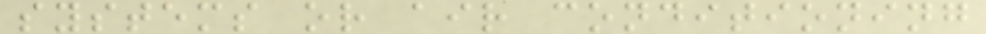systems or air conditioning
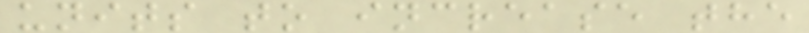units to increase the
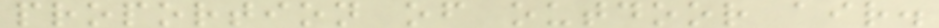proportion of outdoor air.
